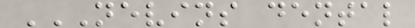NEVINS DENTAL
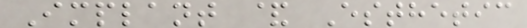Implant & Esthetic
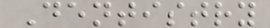Dentistry
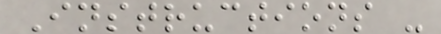Instructions -
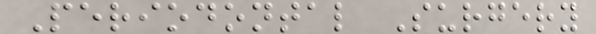Periodontal Surgery
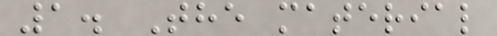1. The material
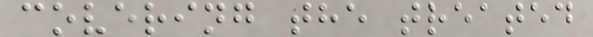covering the treated
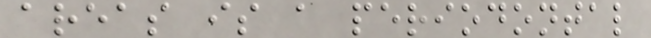areas is a periodontal
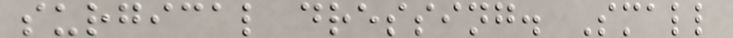surgical dressing. Small
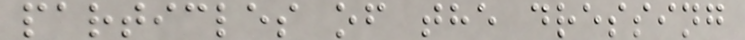particles of the dressing
